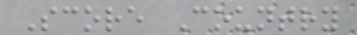Score Country
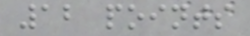12 points
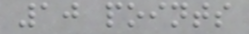10 points
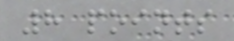8 points
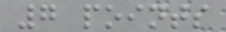7 points
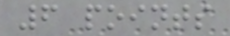6 points
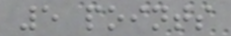5 points
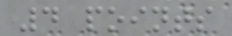4 points
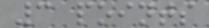3 points
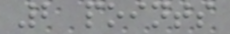2 points
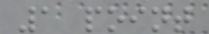1 point
